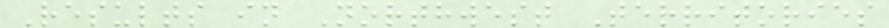Results in Northwest Territories
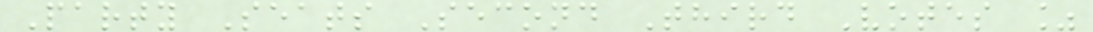Party Seats Second Third Votes %
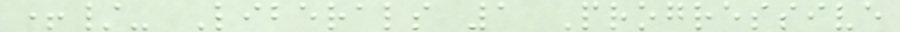+/- Liberals 1 Progressive
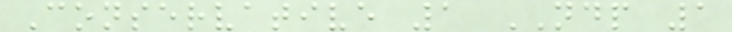Conservative 1 NDP 1
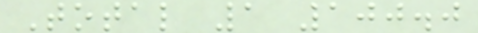Total 1 100.0
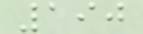190
